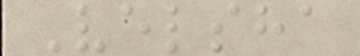Velsha
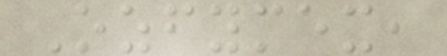Ozfymex,
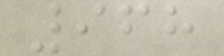968
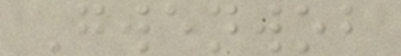Gwenwob
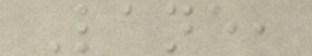Lane,
